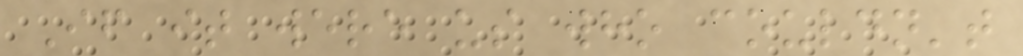If it were us who couldn't
